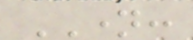NAME:
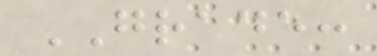GRADE:
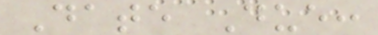Date Due:
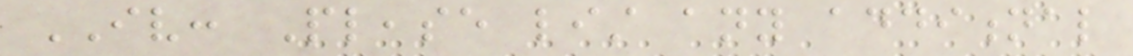IV: Please list any additional
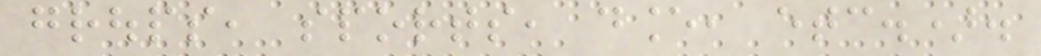groups, sports, dance, etc.).
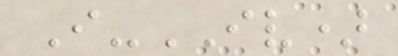I-IV)
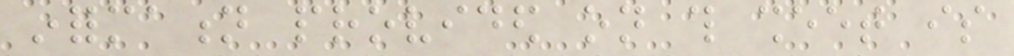information provided on this sheet is
